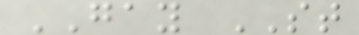GAY ST
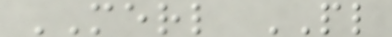MERL PL
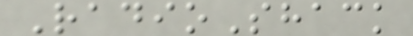RadioShack
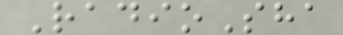RadioSha
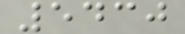5430
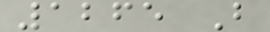1265 B
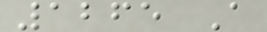1265 A
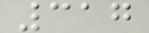317
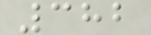382
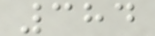384
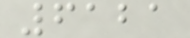6121
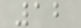12
